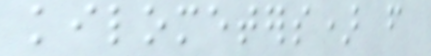kilometers) from
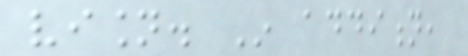vision. In addition,
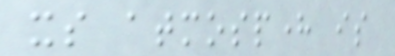its atmosphere is
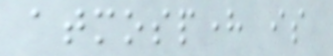atmosphere is
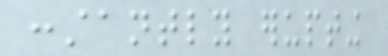constantly erupting
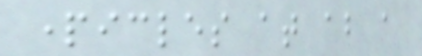particles at about a
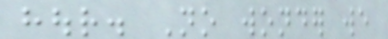hour. No wonder we
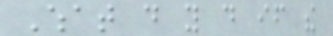What do you do if the
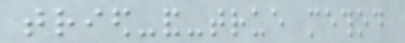tried-and-true method
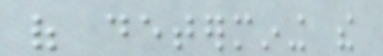of determining the
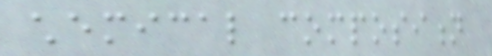chemical composition
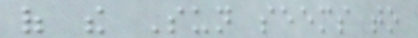of the Sun seems to
